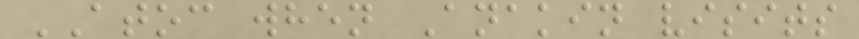ATOC when Anakin visits
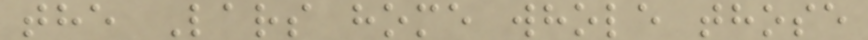the Lars home whole those
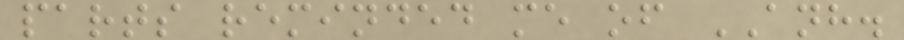parts reminded me of ANH.
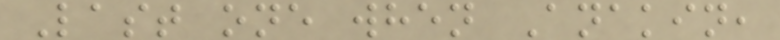Last one when Anakin,
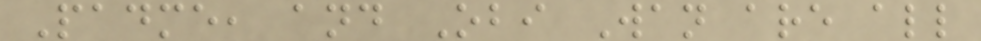Padme, and Obi Wan are all
